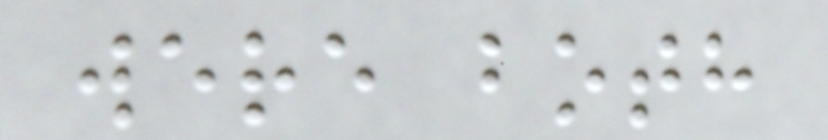were both
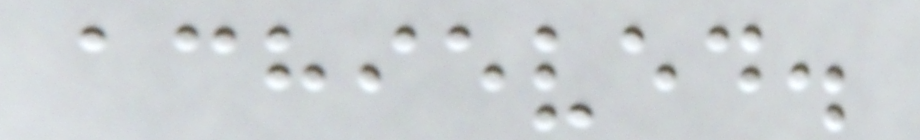achieved.
